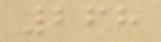268
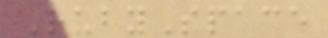RubySpace
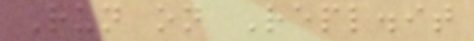Run on Repl.it
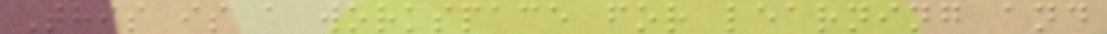This is a workspace for learning and
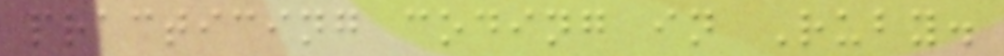practicing coding in Ruby.
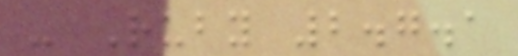- Ruby 2.7.1
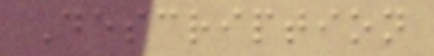Description
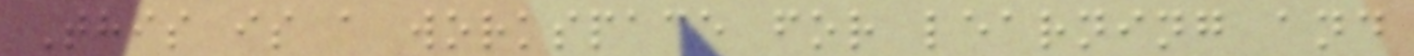This is a workspace for learning and
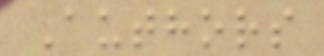Authors
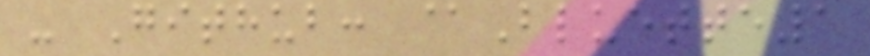- Github: @Bluette1
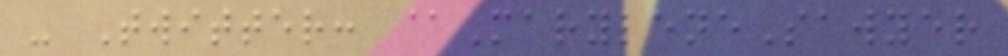- Twitter: @MaryleneSawyer
